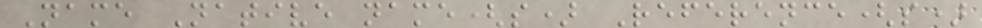Name Native name(s) Reference(s)
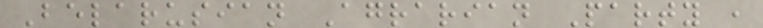Belarusian Agrarian Party ,
